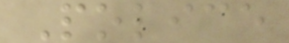Police
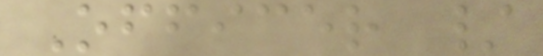Officer /
